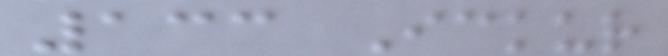133 Ickur
